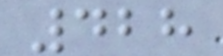428
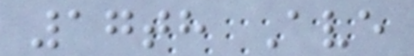17th Ave
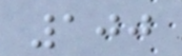100
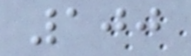100
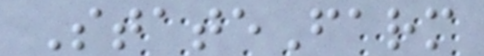StateFarm
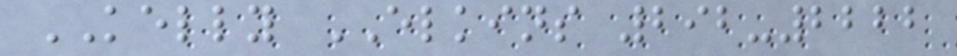KELLY ELKINS 292-2222
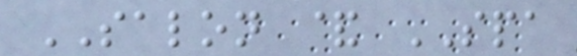SALON & SPA
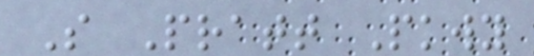S Pratt Pkwy
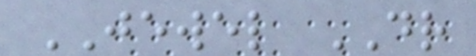JEWEL DR
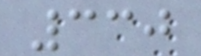330
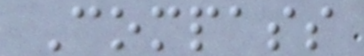Compass
